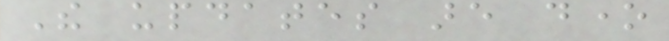The updates are done
